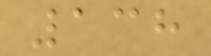138
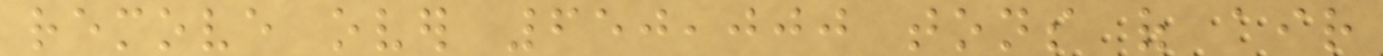remove over 650,000 tons of air
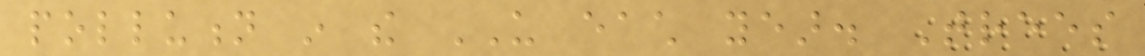pollution in the US each year. Trees
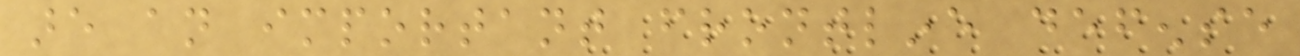are an important frontline defense
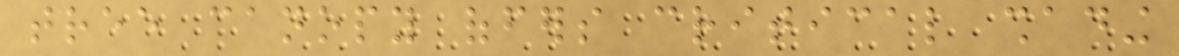tree canopy offers critical shading
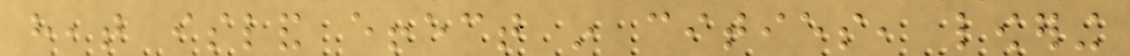heat island effect in cities, lowering
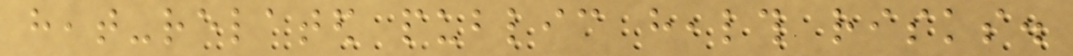heat-related public health risks.
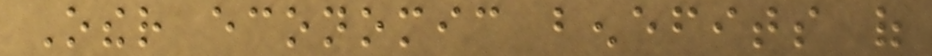Other economic benefits of
